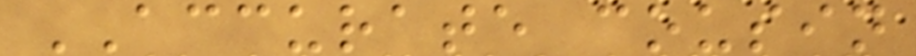ACCURATE cousin
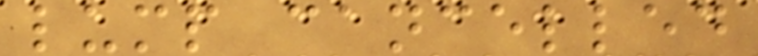lump cancelled
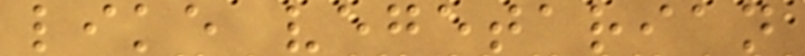like vegetarian
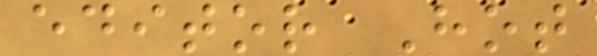editor Hot
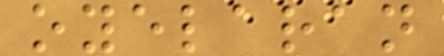oyelaran
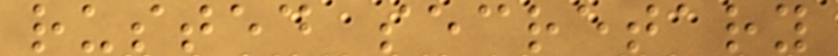rusted secretary
